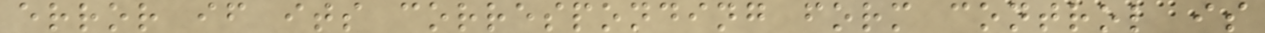error if its corresponding form control is
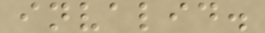invalid.
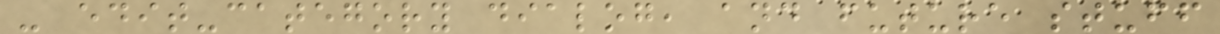- edit-category dialog, and future stuff
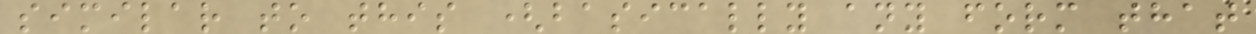similar to this (basically any form that
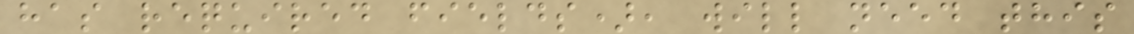has required fields), will need this
